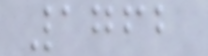1762
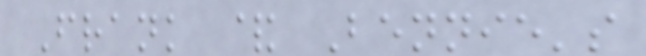Frank & Bennie's
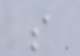s
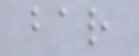bar
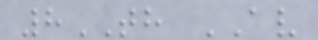8TH AV
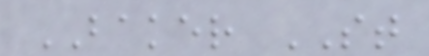BAKER ST
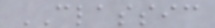CLASSIC
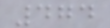474
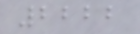2222
